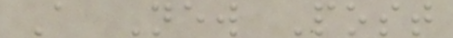A New Post
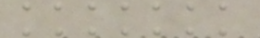kkkkkkk
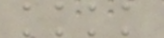kkkk
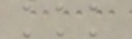kkk
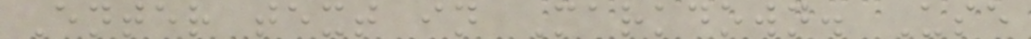Enter text in Markdown. Use
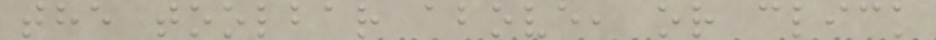the toolbar above, or click
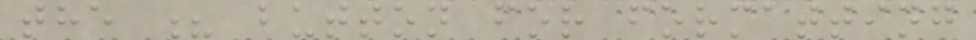the ? button for formatting
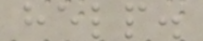help.
